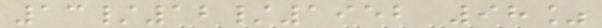13/12/1952 98%
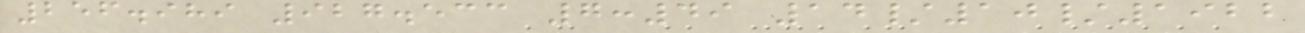256.989 927.533 7:49 14/10/1922
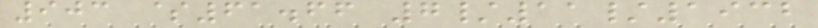903 $61.66 7/11/1932
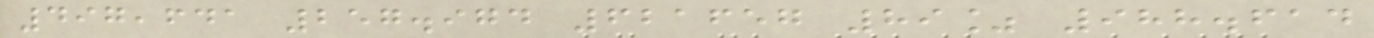497,641 257.974 621657 89% 988.614
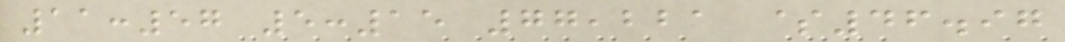11:57 5:15 77,221 $46.97
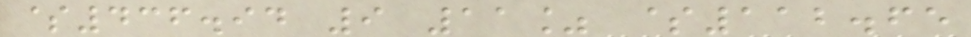$436.94 9 11% $112.65
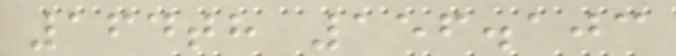164th 156.103
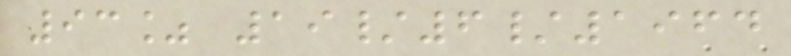93% 19/6/1964
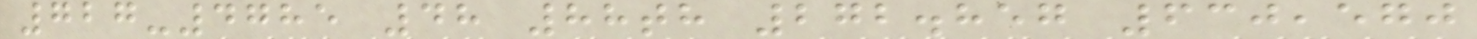727-4785 48 88th 272.857 630,570
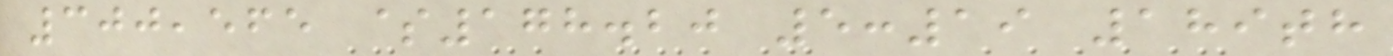300,565 $178.20 5:19 189th
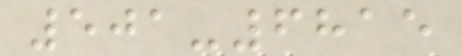501-6815
